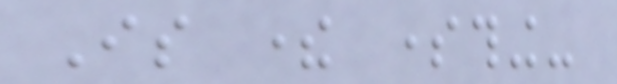Is there something-
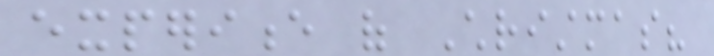experience of Christmas?
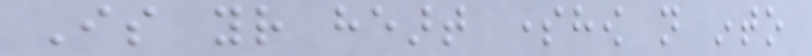Is your heart somehow not into
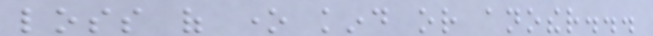loss of one kind or another...
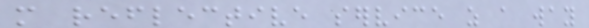more reflective service as a way
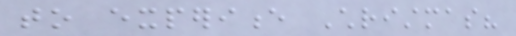to experience Christmas?
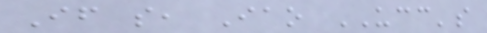If so, Iao UCC's
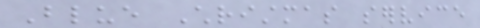Blue Christmas service
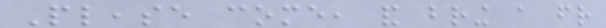Please come, and bring a friend
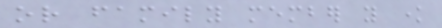or family member you know
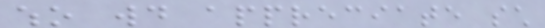who would appreciate such
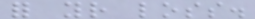for your loss.
